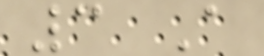3 A
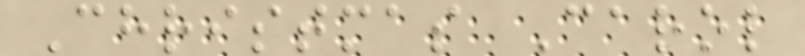Christmas Carol
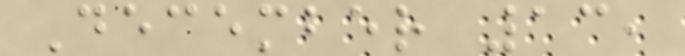December 13,
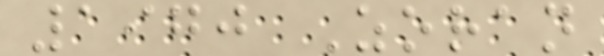1970 Zoran
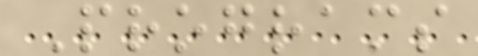Programs
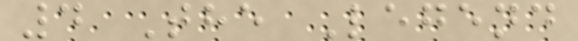4 The Legend
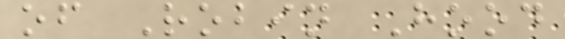of Robin Hood
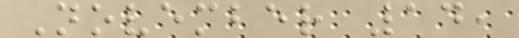November 14,
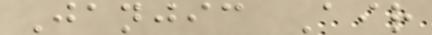Janjic Air
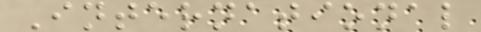International
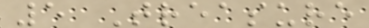5 Treasure
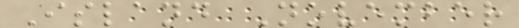Island November
